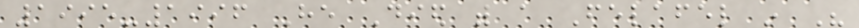1995-1996 He Died with a Felafel in His
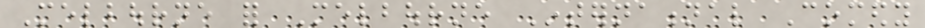Melbourne for Melbourne International Comedy
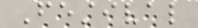Festival
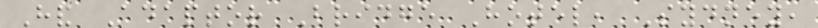Hand Adaptor Bridge Hotel, Sydney,
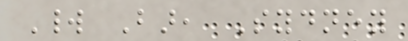World Bar, Sydney
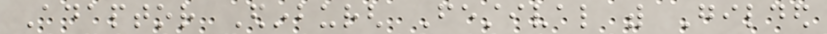Adaptor Edinburgh Festival with Gilded
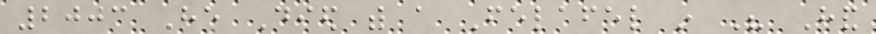2003 He Died with a Felafel in His Hand
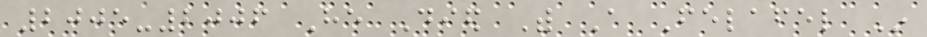2005-2006 He Died With A Felafel In
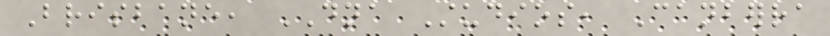Brisbane, DNA Studios, Canberra
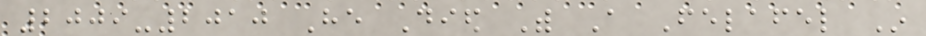2009-2010 He Died With A Felafel In
